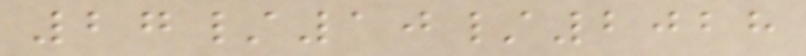27/10/2028
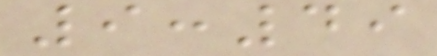9:49
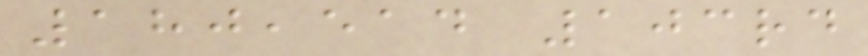180,514 103rd
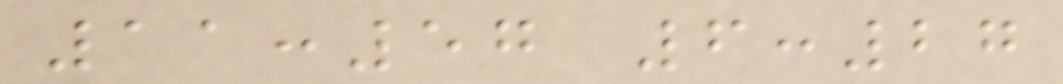11:57 6:27
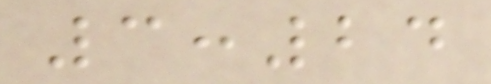3:24
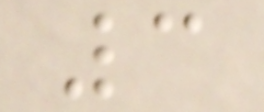3
